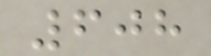608
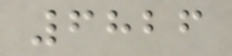6826
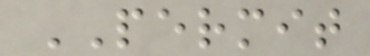PERMIT
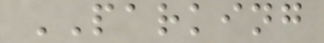PARKING
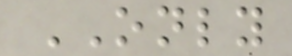ONLY
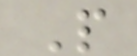P
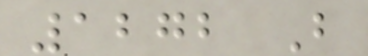1272 B
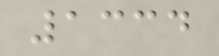1334
